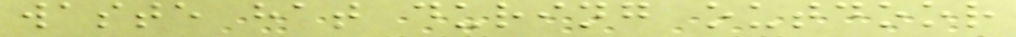waste hat during outdoor
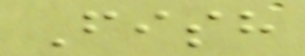Fish
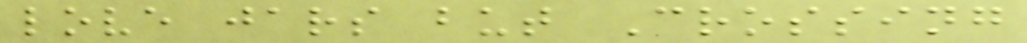love jars but Crossing
